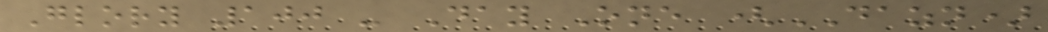Glory 100 - Day One (DAZN)
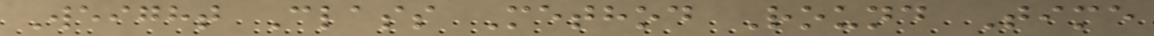Weight Class Method Round Time
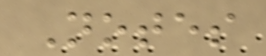Notes
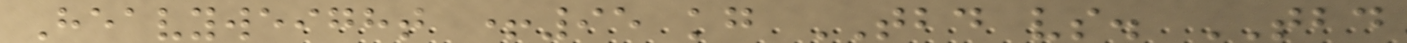Heavyweight +95 kg TBD vs. TBD
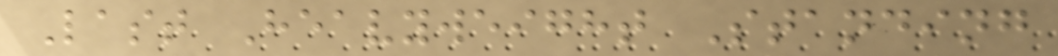Last Heavyweight Standing
